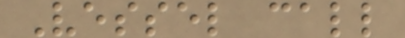Vessel call
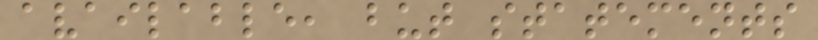available, but statements
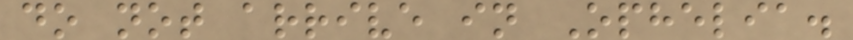do not arrive in Ophelia.
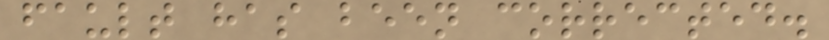fault has been corrected.
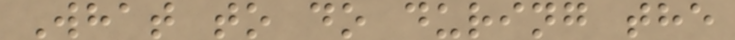What to do during the
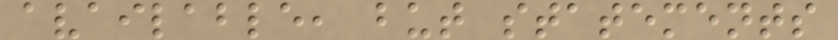available, but statements
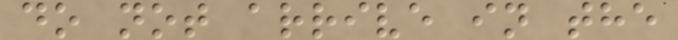do not arrive in the
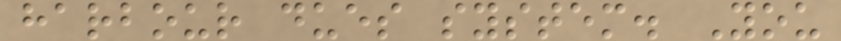harbour dues system. You
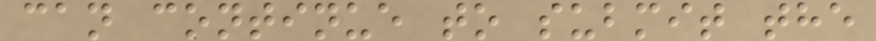can continue to submit the
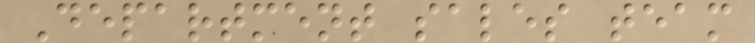Department sales team
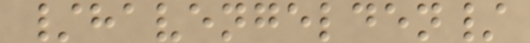/havengelden/
